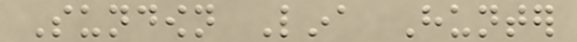Sundown Lina Hunter
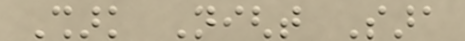Shark Night Sara
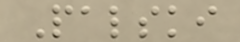Palski
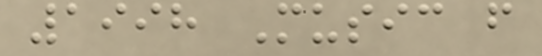1998 Music from
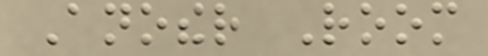Another Room
